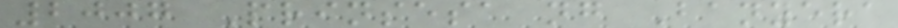2007 Prinsesa ng Banyera
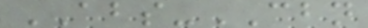ABS-CBN
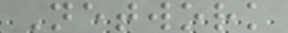Network
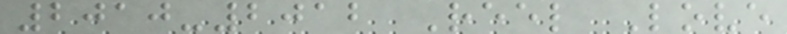2010-2012 Reel Love
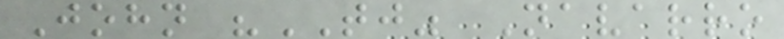John "TJ" Navarro
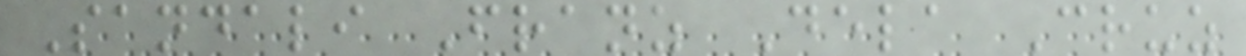Sandali Franz Dela Cruz
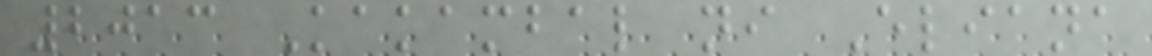2013 Kakambal ni Eliana
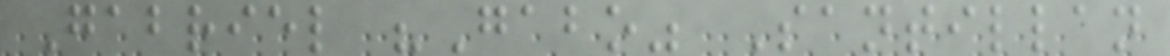Gabriel "Gabo" Santillan
